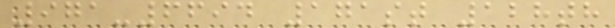971-6694 171st 128th
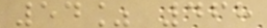54% 468
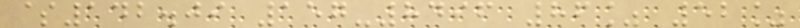$142.09 157-8496 86% 52%
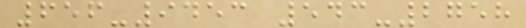656-9453 543-2758
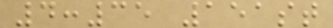4:35 151st
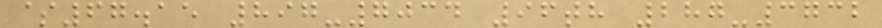$67.15 897-7034 96th 287-3732
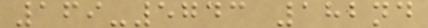169-5743 182nd
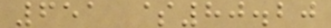651 $80.20
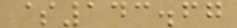$143.67
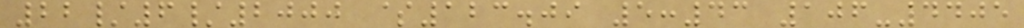22/6/2000 $123.09 5:43 106-4405
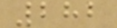282
